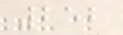252
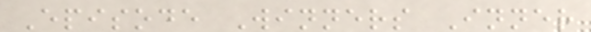Episode Winners Inner
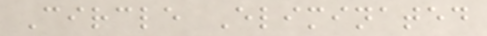Circle Eliminated
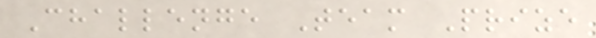Challenge Team Prize
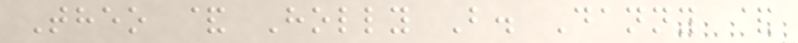Theo & Holly B. Danny &
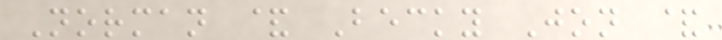Norman & Becky Jon &
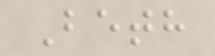Beth
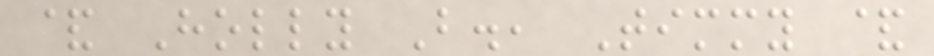& Holly B., Timmy &
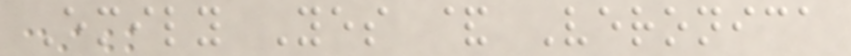Emily Yes & Veronica
